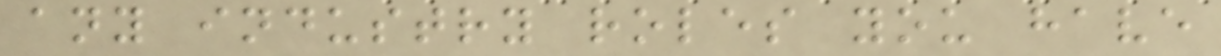any industry roles you have
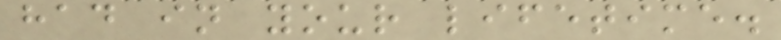had in your lifetime.
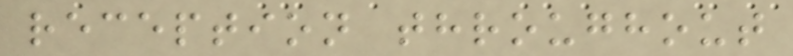reception throughout
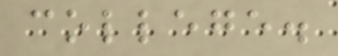college.
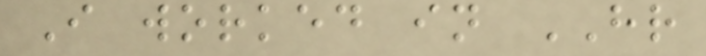I worked in HR
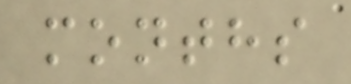months
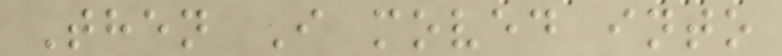Then I moved into
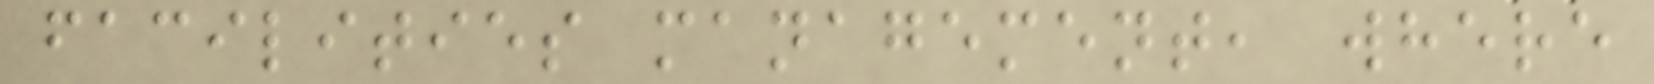facilities management, where
